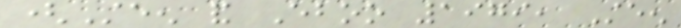(Steen and Eboo 1979, Steen
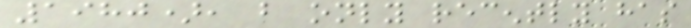1980), but only recently has
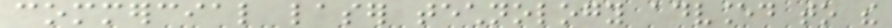commercial laser technology advanced to the
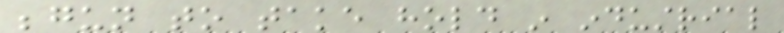begun to take hold in industrial
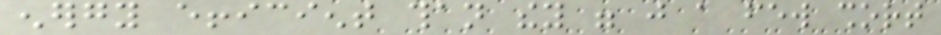energy efficient than they were just a few short
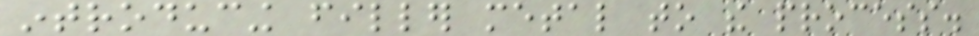introducing filler metal to the process.
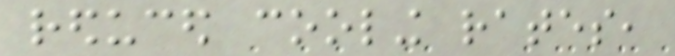reduced cooling rates,
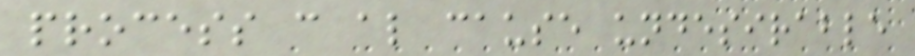process can also cause undesirable
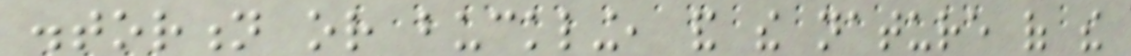distortion or buckling, and the nature of the
